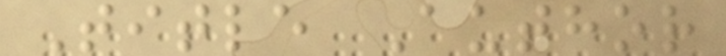Title Author
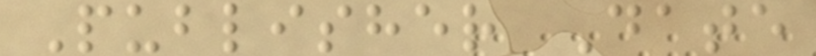Publisher Date
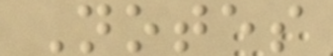Notes
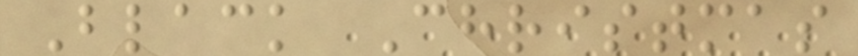Black Christmas
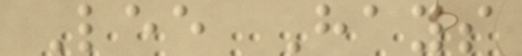Lee Hays
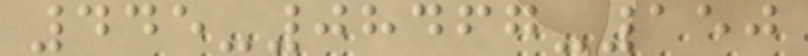445-08467-150
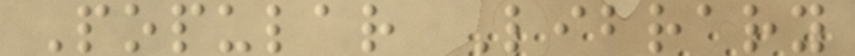Popular Library
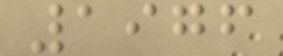1976
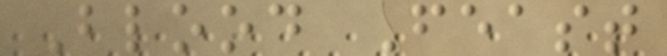Blood Feast
